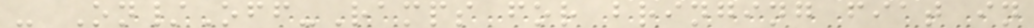- On/Off-Ramps for bringing fiat in
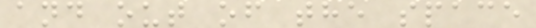and out of the space
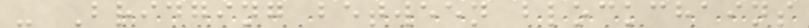- Bridging between blockchains
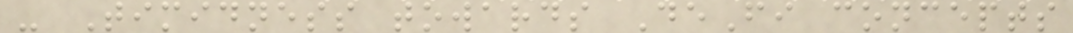- Timidness towards DeFi concepts
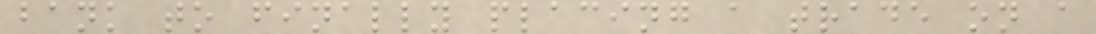bank to finally placing a trade on a
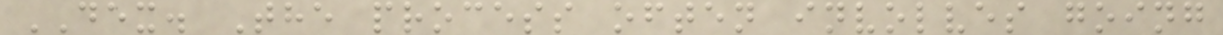DEX. The process often involves going
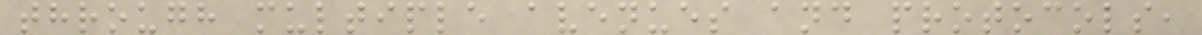through multiple avenues and protocols,
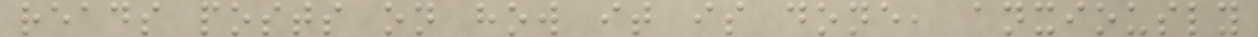reads posts on how it is done, anxiously
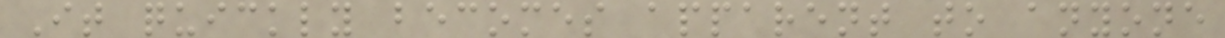It quickly becomes apparent to anyone
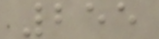255
